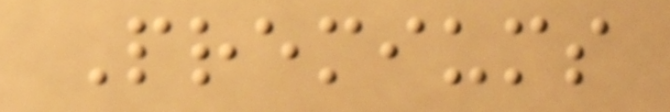Premiums
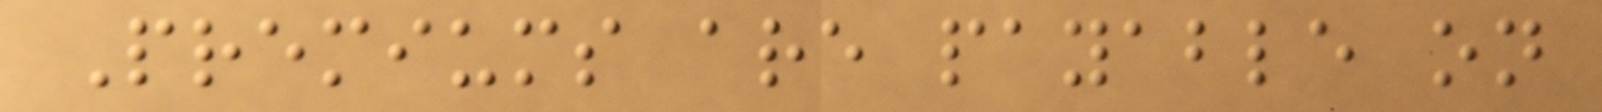Premiums are payable on
